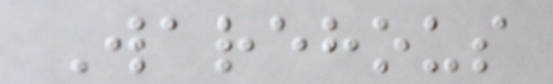Warehous
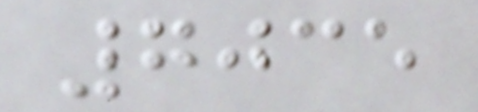7035
